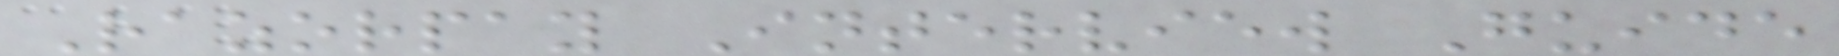Razorpay Interview Guide
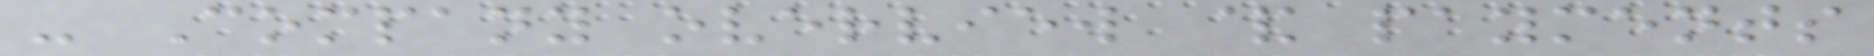- Company overview & payments
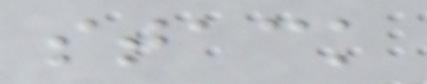stack
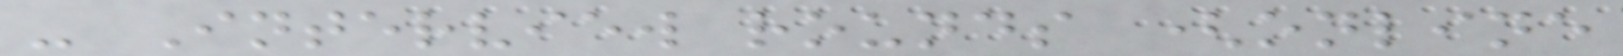- Interview rounds (online
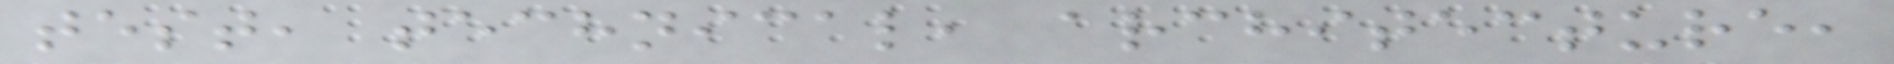test, technical, architecture,
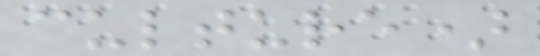culture)
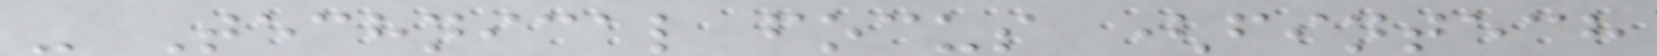- Technical focus (fintech
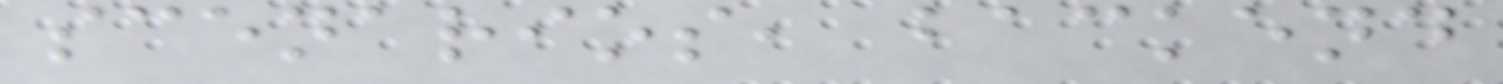scenarios, backend
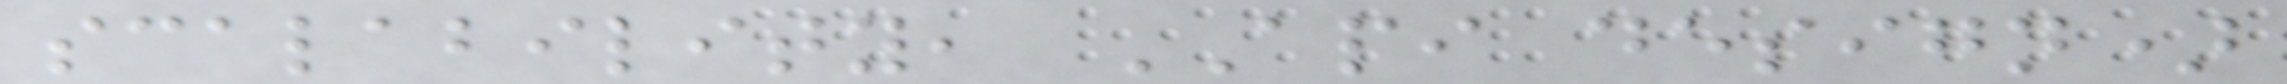scalability, API design)
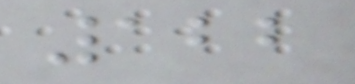122
